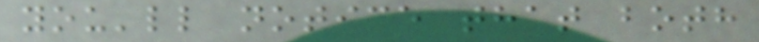you'll notice that both
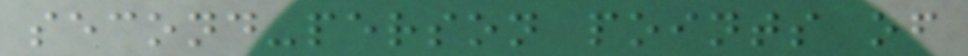second-person points of
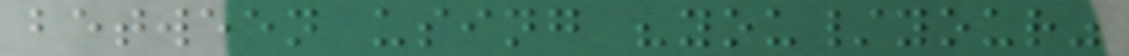between using "you/your"
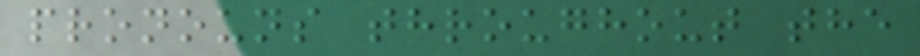pronouns throughout the
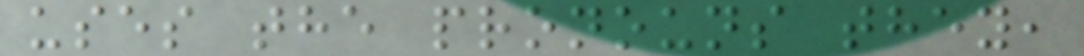uses the pronouns they,
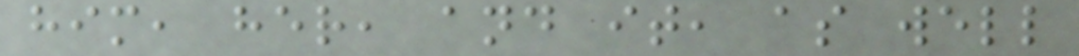him, her, and it, as well
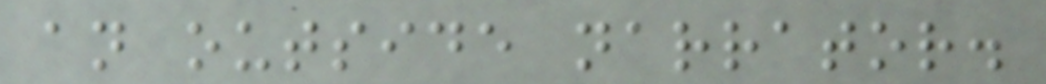an outside narrator.
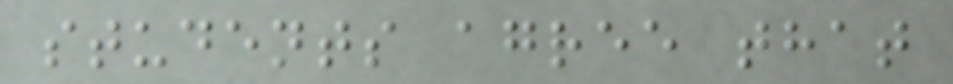students agree that
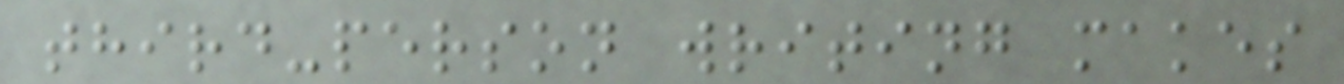third-person writing makes
